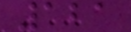121
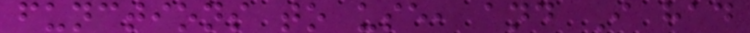functions to use, and I had
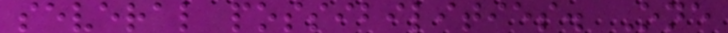several possibilities. One
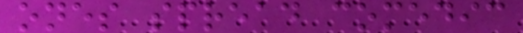ones spread comedic
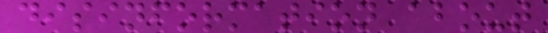disinformation about
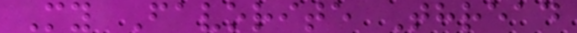My Favorite Thread
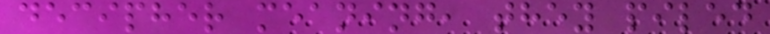decipher meaning, they piled
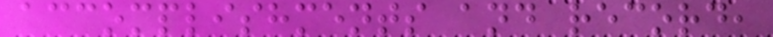accomplishments and record,
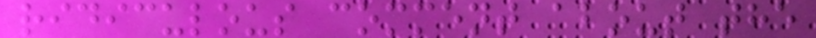ridiculous comment about the
